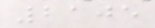2105
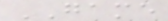GAME
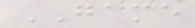GAME
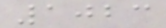1023
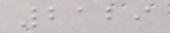2129
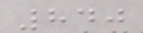840
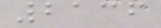2136
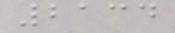2134
